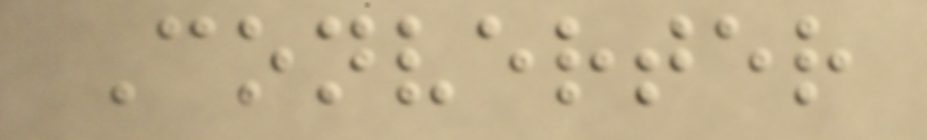Converter
